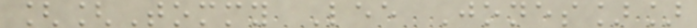[[Tommy Lee Jones]]
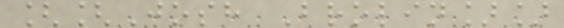[[Josh Brolin]]
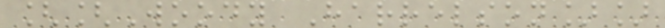[[Woody Harrelson]]
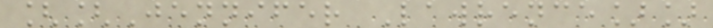[[Jennifer Lawrence]]
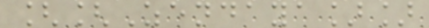[[Zendaya]]
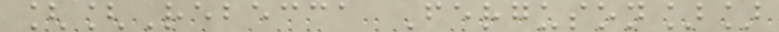[[Rebecca Ferguson]]
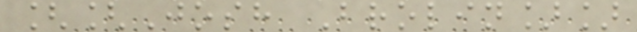[[Josh Brolin]]
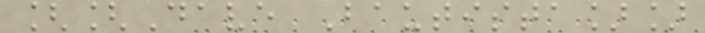[[Dave Bautista]]
